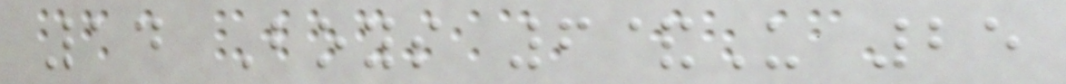14 Boys 6&U 25
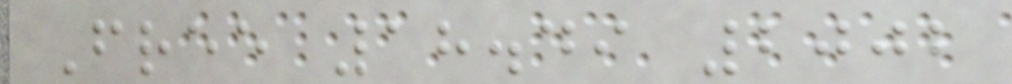Free 18.49 2002
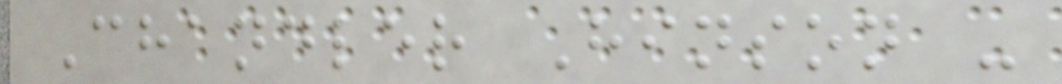Chandler Hinson -
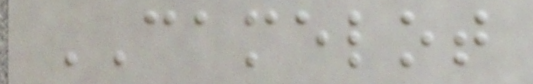CAMELOT
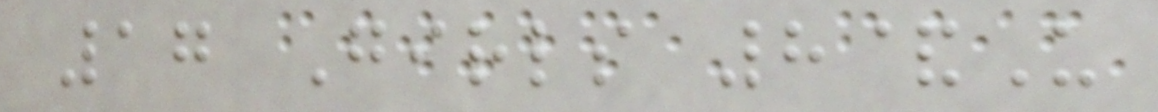17 Girls 8&U
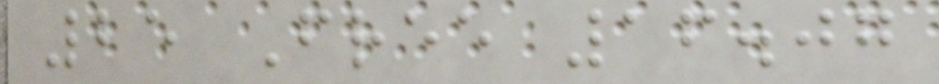25 Free 16.07
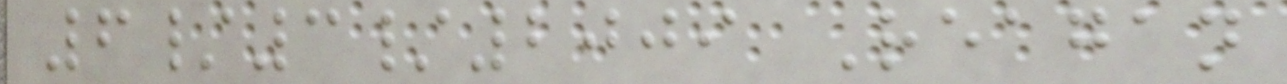6/3/2009 Reagan
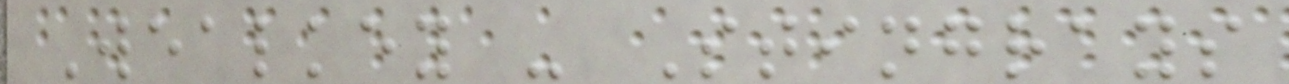Wealkey - Stingrays
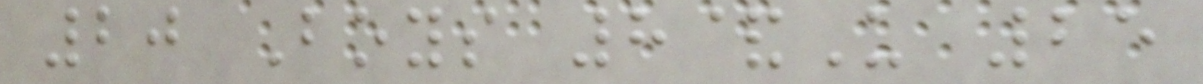20 Boys 8&U 25
